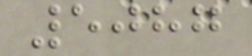5087
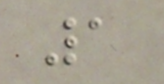1
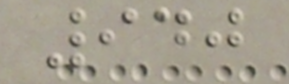940
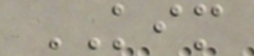KIM
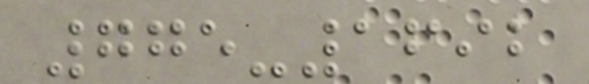775-1692
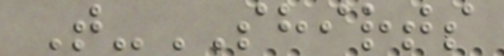T-SHIRTS
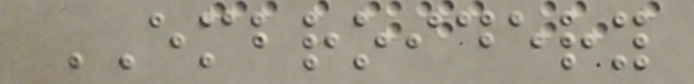EMBROIDERY
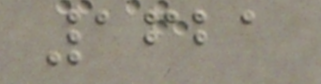1621
